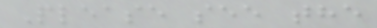Please see the
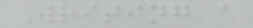Writing a
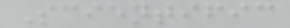Scientific
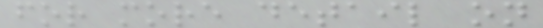for more detail on
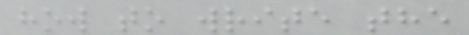how to write the
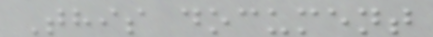This document
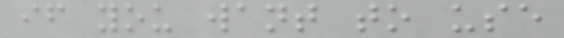if you want to use
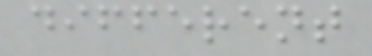different
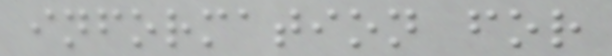information for
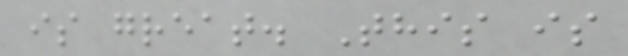is great. This is
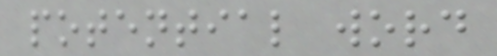potential word
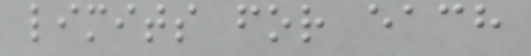limits for each
